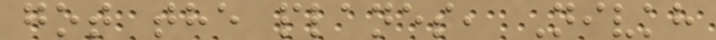got the planes, Nivkh
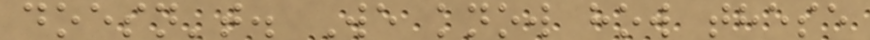doesn't. We know how these
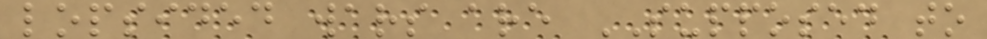lopsided wars are SUPPOSED to
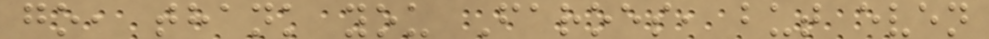go, thank you Faroes, but even
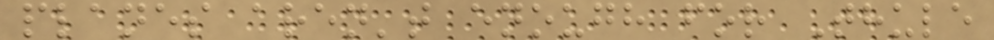planes aren't enough for Thule
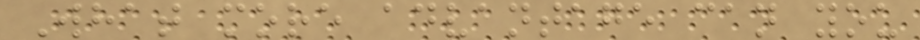What more advantage can you
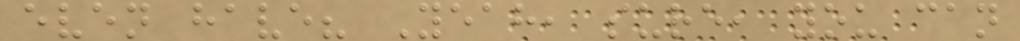even have? Yeah, sure, you can
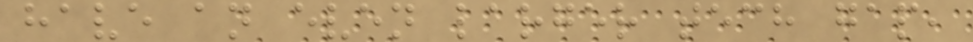have an even larger tech gap,
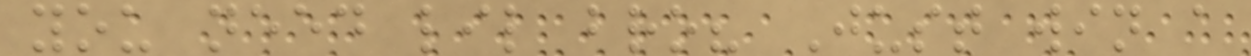you need lil bro? Just win a
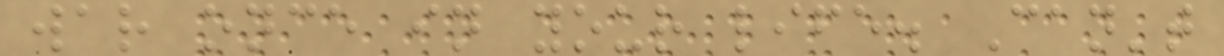war once in your life. Can't
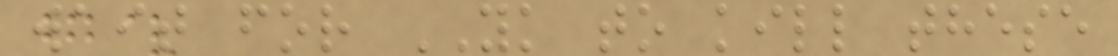wait for YK to kill these
